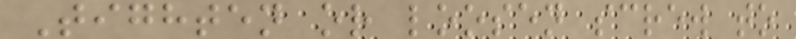Tighten or loosen screw to
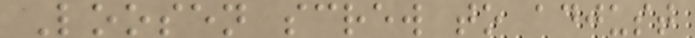Loosen screw to adjust
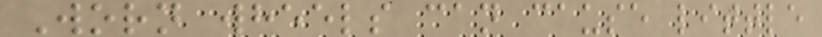Worn wheels can cause little
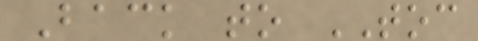Back to TOC
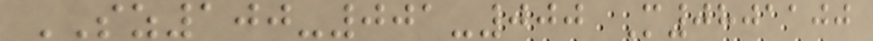SZ100-001-000 M0801100
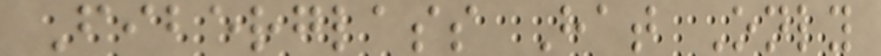Fiberglass Hat Only
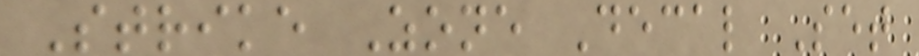Strike Zone Decal Set
